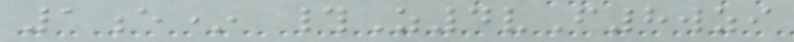1e* #Z4vF8wzi
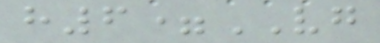h6=VG
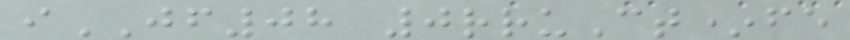iJF08 0rruCt*fe
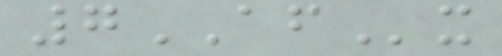7AFx
